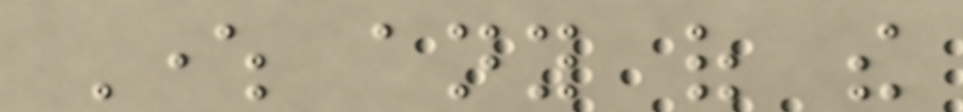Where any of the
